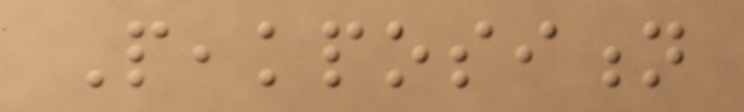Peakposition
